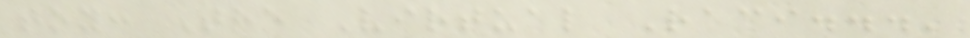toy: The Virtual Raci...'
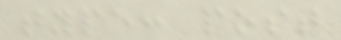type: post
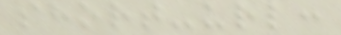short-url:
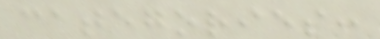categories:
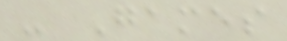- Games
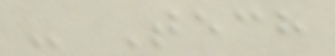- Tech
